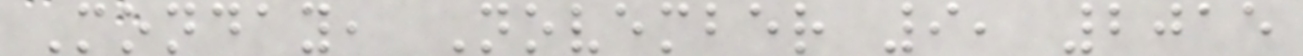Monday, November 9, 2015
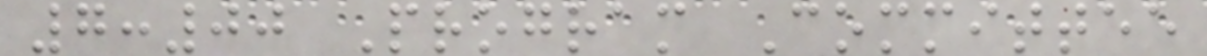7:00 Program Committee
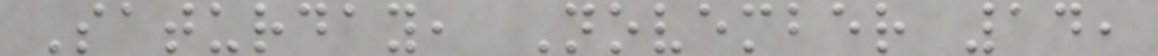Saturday, November 14,
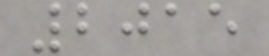2015
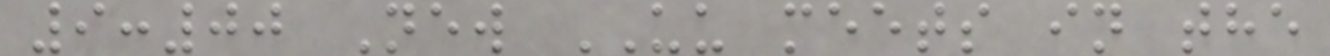9:00 New UU meets in the
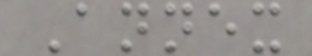Annex
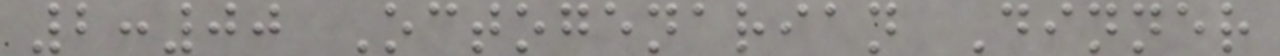2:00 Octogenarian Dinner
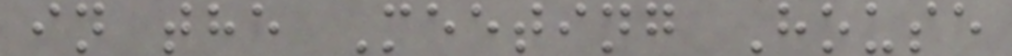in the Meeting House
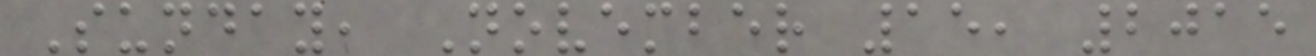Sunday, November 15, 2015
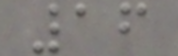16
